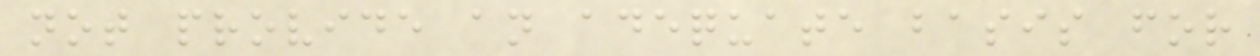not provide an adequate basis for
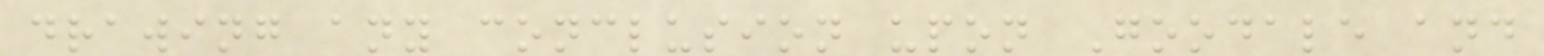drawing any conclusion upon Goodale and
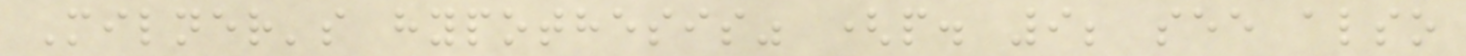Milner's hypothesis" (p. 9; see also
